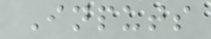Inputs
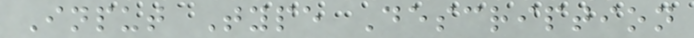Input Type Description
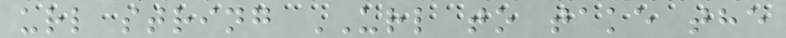url string URL to take the
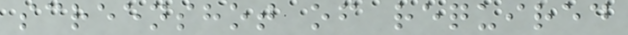screenshot of required
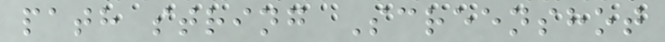path string Screenshot
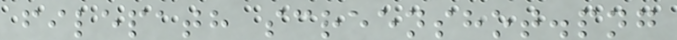filepath screenshot.png
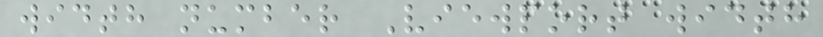width number Viewport width
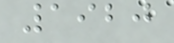1920
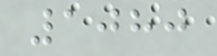1080
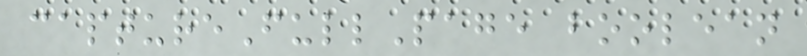captureFullPage boolean
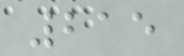215
